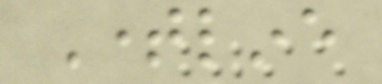Timeline
